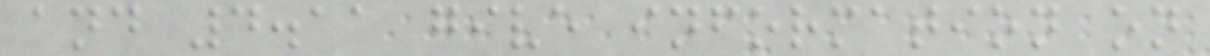and 4.11 give information on
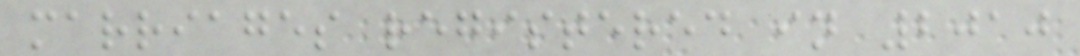marriages registered in 2010
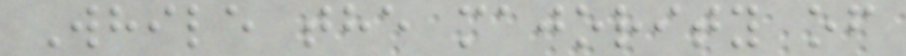While the majority of
